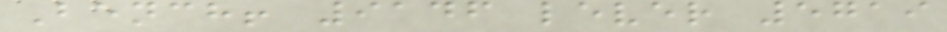Bench! 9146 lever 5719
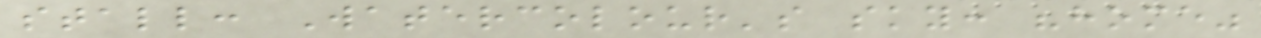stall: Watercolour's sky: "home"
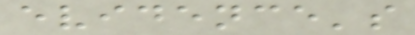evidence's
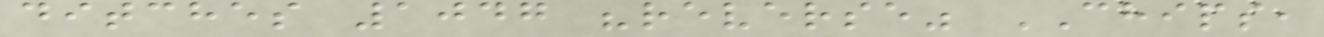ditches 1047 "reverse" CHIPS,
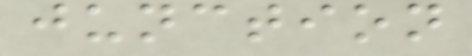junction
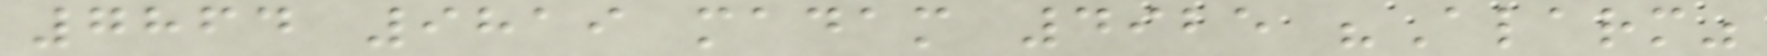7864 9819 madam 4925 "Alarm"
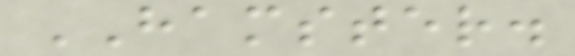HAMSTER.
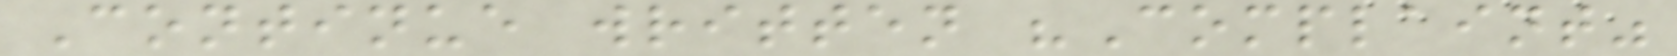Continue written "Complaint"
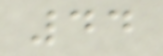44
